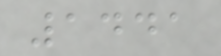1441
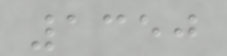1350
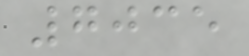7035
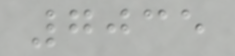7035
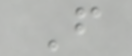F
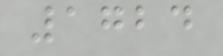1724
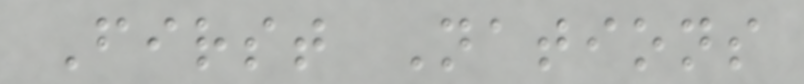First Nations
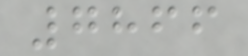7866
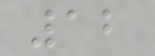12
